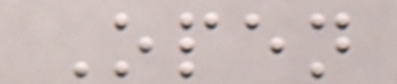Open
